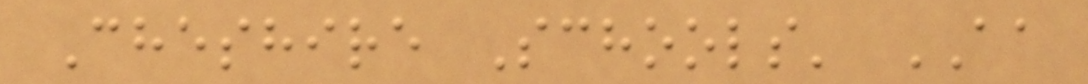Cheshire Schools' AA
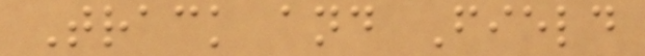Track and Field
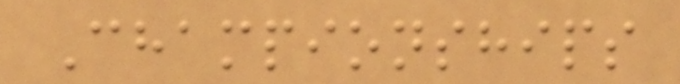Championships
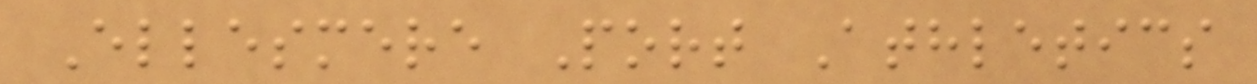Ellesmere Port Athletics
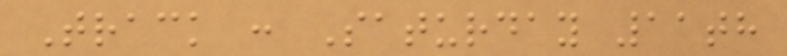Track : Saturday 11th
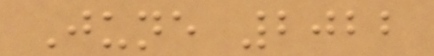June 2022
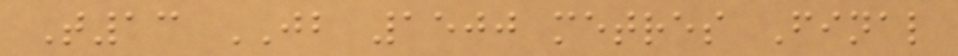T13 JB 1500 metres Final
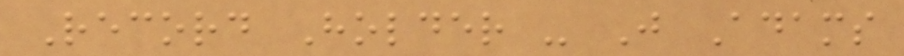Record Holder - J Adams
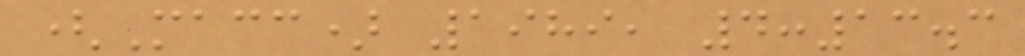(Macc) 1989, 4:13.3
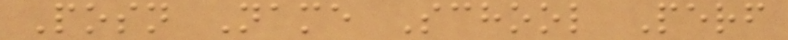Posn Name School Perf
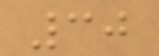30
